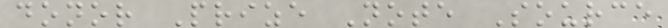donor Prize Note Source
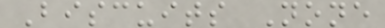Biscuits None
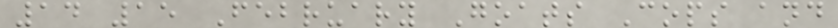14 15 February Goats Cops and
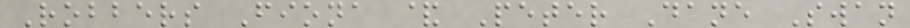Robbers Fiona & Peter Dane Swan
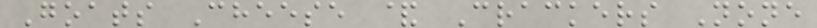Goats Cheese & Crackers None
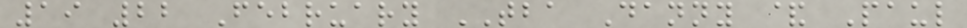19 22 February TBA Danny & Paul
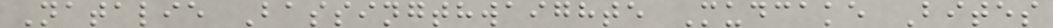Natalie Bassingthwaighte Mudcake Bites
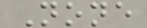None
